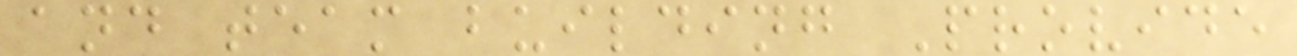and team building Provide
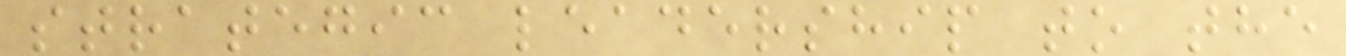strategic leadership to the
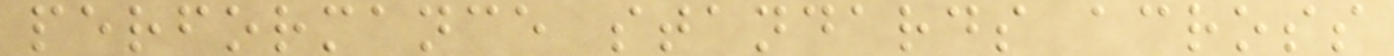performance standards across
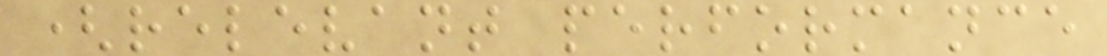(relevant performance
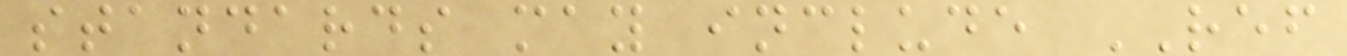standards may include REF
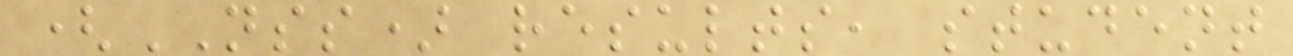(NSS) results, student
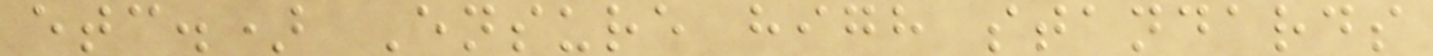etc.) Ensure high standards
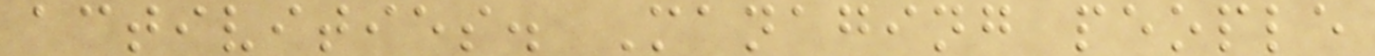activities. Managing people
